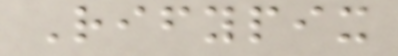Rifypix
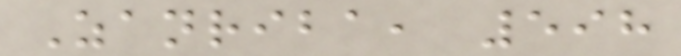Zanriba, 598
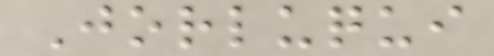Jorluqui
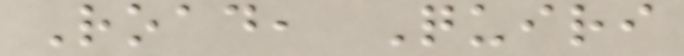Road, Quiri
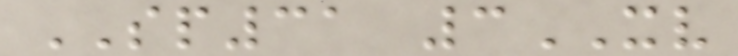SP31 3XV
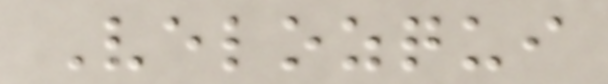Velozqui
